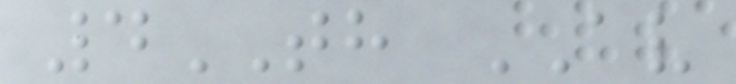4TH AV
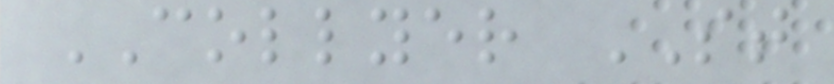COLLYER ST
